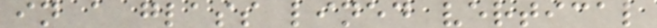in a glass lined vertical
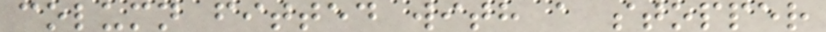column fitted with a stopper
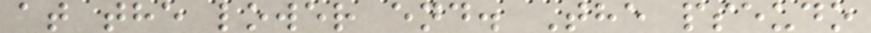at the lower end. The pseudo
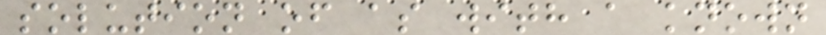solution of as with a known
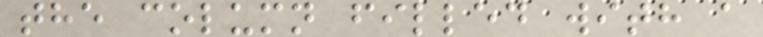the column filled with a
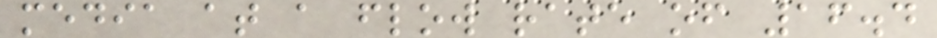media at a flow rate of 16.4
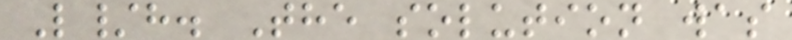L/h. The solution was
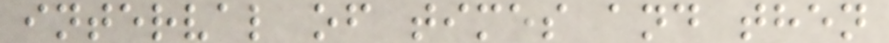interval of times and then
